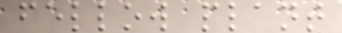fellow plant
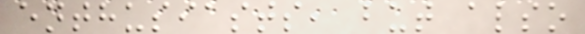enthusiasts, but also
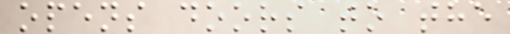opens doors to the
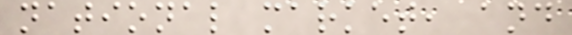national market, and
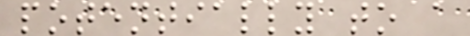potentially to a
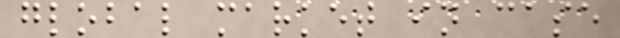global market in case
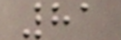81
